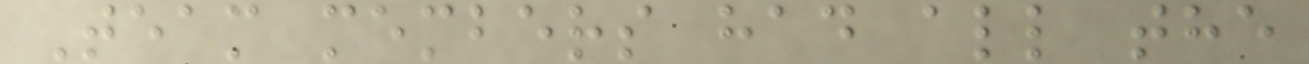Team members had all the
